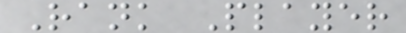Rank Player
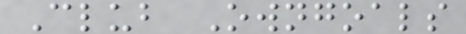Club Owngoals
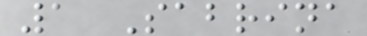1 Sabrina
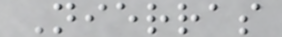Nierras
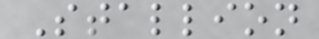Stallion
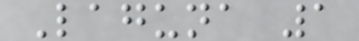Laguna 1
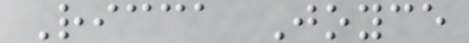Ricca Joyce
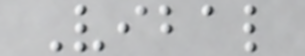Vibal
